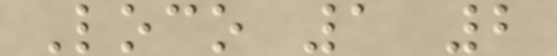Loco 1 2
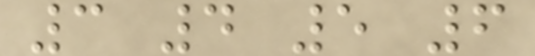3 4 5 6
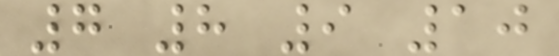7 8 9 10
